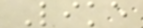Like
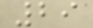29
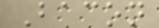Bacon
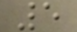5
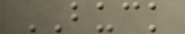BUCK
